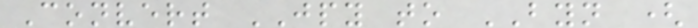Convert JPY to BYN (
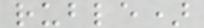ruble)
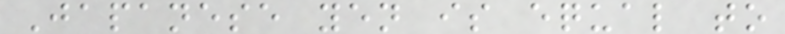Japanese yen is equal to
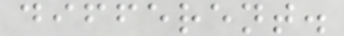different.
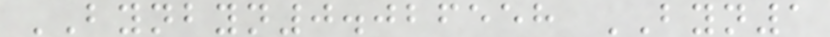BYNBYN0.026558 BYN1
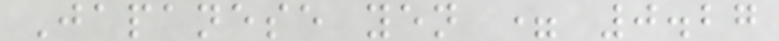Japanese yen = 0.27
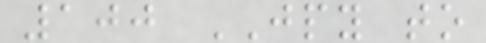100 JPY to
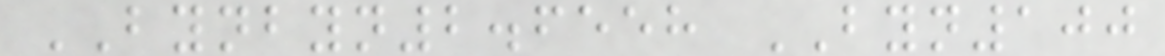BYNBYN2.6558 BYN100
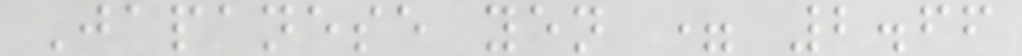Japanese yen = 2.66
